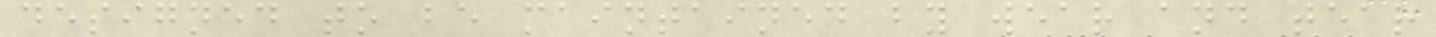designed to be maintained by wear and tear
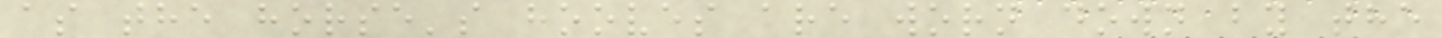as the horse's hooves are worn down by the
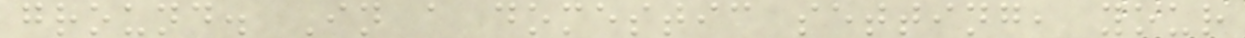ground. In a domestic setting, your
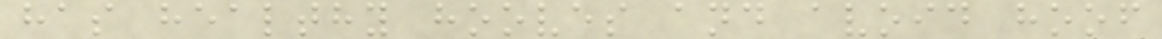has healthy hooves and avoid hoof
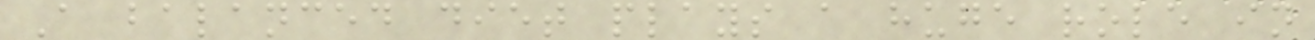A balanced diet plays a huge role in
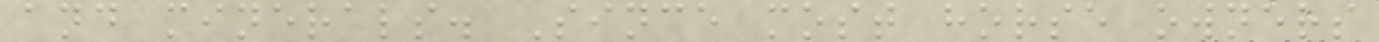and minerals. Since most horse owners
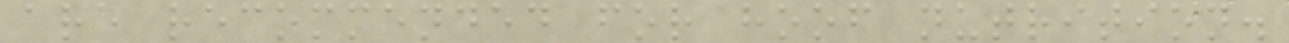are recommended for hoof nutrition.
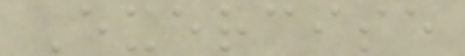Exercise
